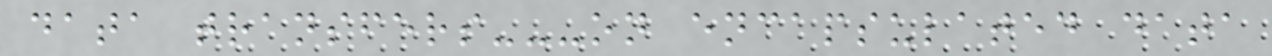data transfers---on encapsulated data
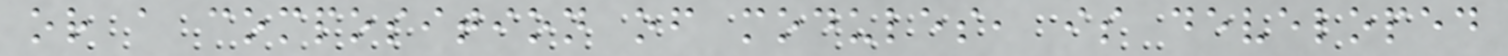or a composition of modules, is developed
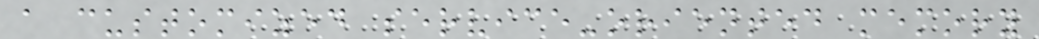a customized service-oriented memory
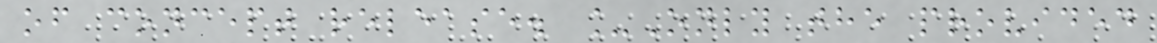of concept release. _Only the provided
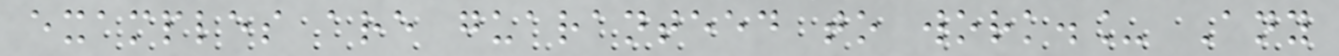examples are guaranteed to work._ Any
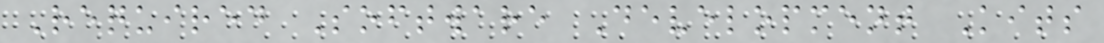Required Software Development Kits
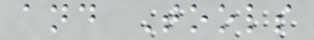and Tools
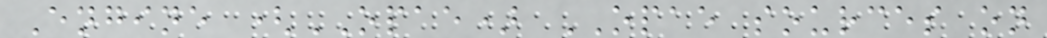Engine (OPAE) OPAE sources on
